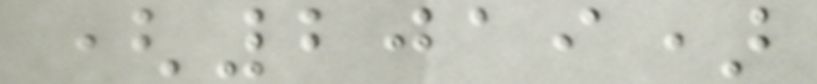(2019)
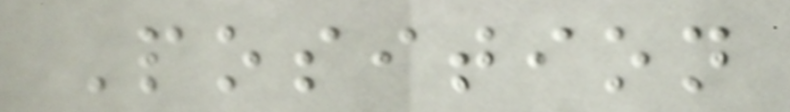Position
